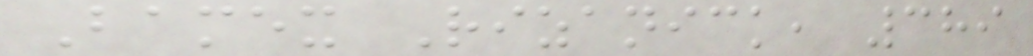Bamex Rizanick, 389
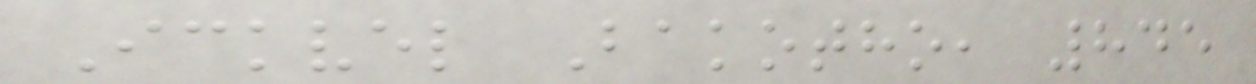Ickvel Bakotho, 845
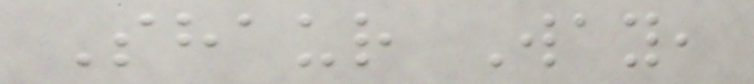Shaur Way,
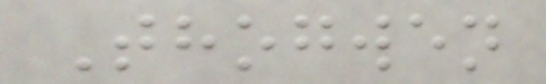Thogwen
